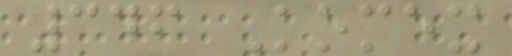346 Komex
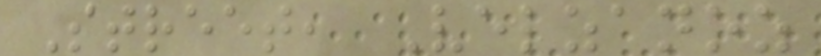Street, Velzanoz
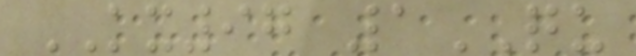KX97 1QU
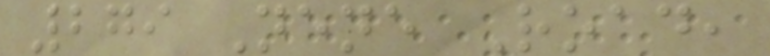279 Nene Road,
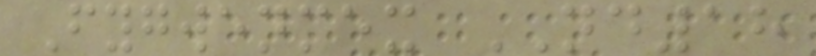Fygwenmex ND18
